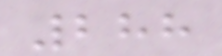288
